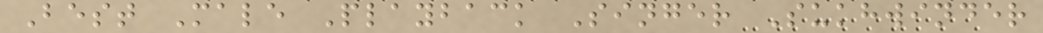Best Male Playback Singer Sukhwinder
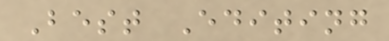Best Editing
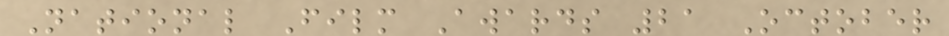National Film Awards 21 October
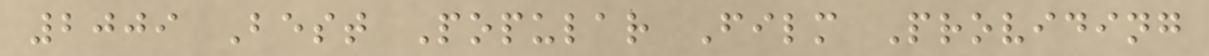2009 Best Popular Film Providing
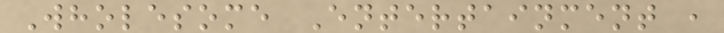Wholesome Entertainment ,
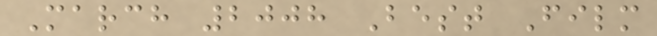March 2008 Best Film
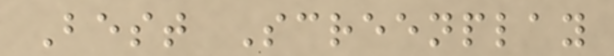Best Screenplay
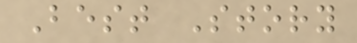Best Story
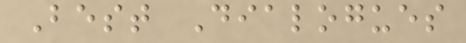Best Dialogues
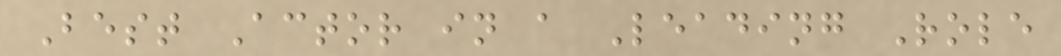Best Actor in a Leading Role
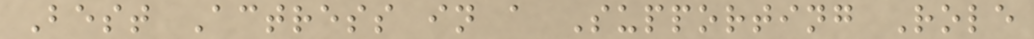Best Actress in a Supporting Role
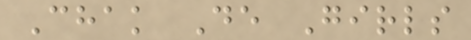Chak De Girls
